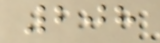208
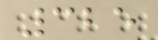325
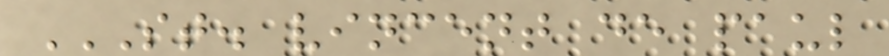ST. VINCENT DE PAUL
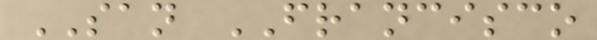SAN FRANCISCO
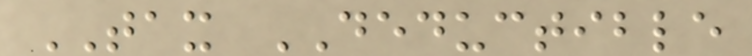TAX DEDUCTIBLE
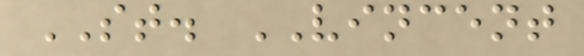ST. VINCENT
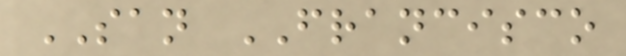SAN FRANCISCO
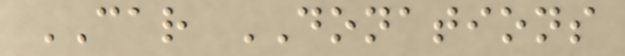CAR DONATIONS
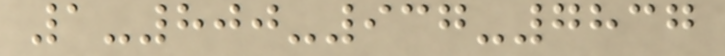1-800-937-7837
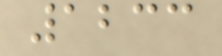1233
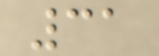31
